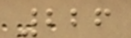226
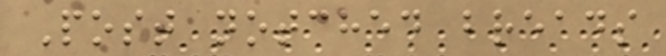Post notched breads
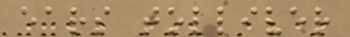ears tolliver
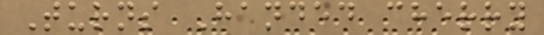Turns Handed cherry
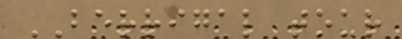BERRIGAL tour
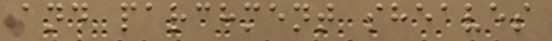and parchment sheaves
